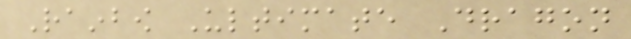Rainbow Ultimate Dragon
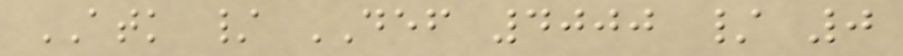ATK / DEF 4000 / 0
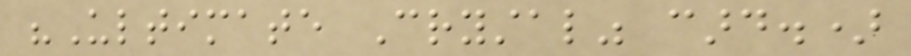"Ultimate Crystal" card.)
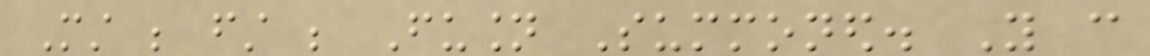Must be first be Fusion Summoned. You can
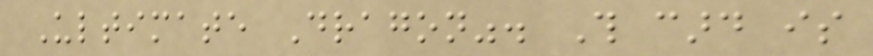Ultimate Dragon". This card is
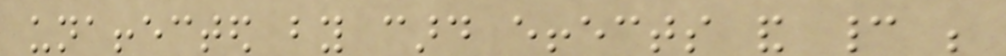unaffected by card effects and cannot be
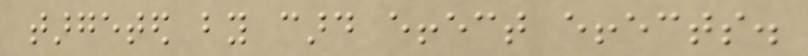targeted by card effect effects.
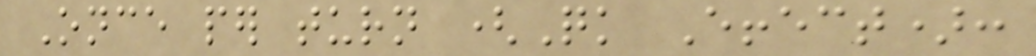Once per turn (Quick Effect):
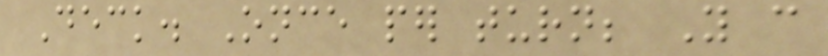Deck. Once per turn; You can
